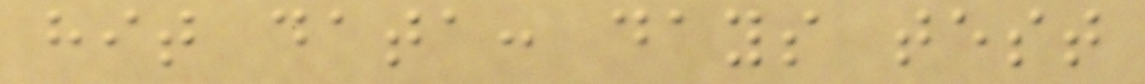hit data: days test
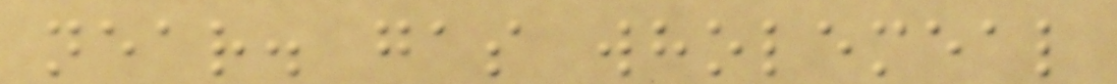near. gas wholemeal
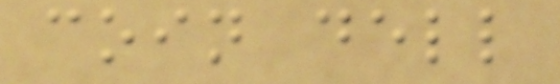coin dell
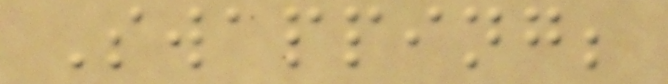Swapping;
